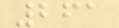261
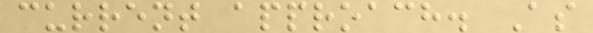current approach. As
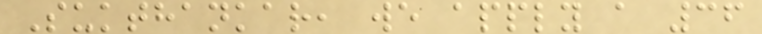Sukthankar, we apply a 36
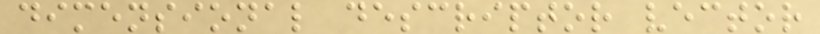dimensional descriptor vector
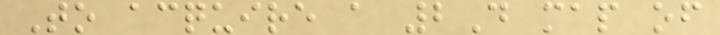To acquire a 2D map of
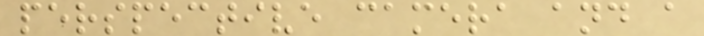perspective camera and a
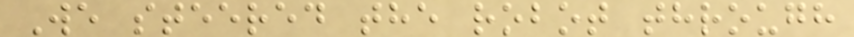We steered the robot through
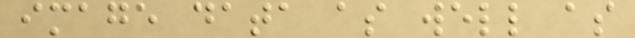image data as well as
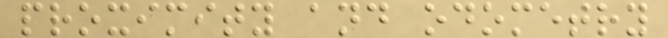proximity and odometry
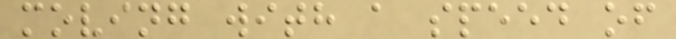moving with a speed of
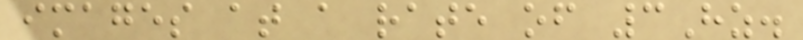images at a rate of 3Hz.
